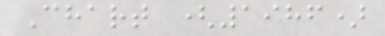Chart (1986)
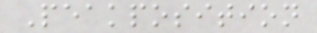Peakposition
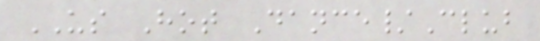US Hot Dance/Club
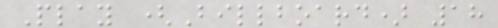Play (Billboard) 18
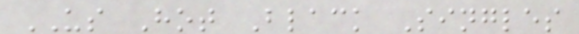US Hot Black Singles
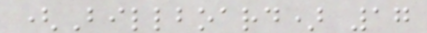(Billboard) 17
